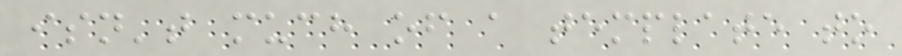isn't much of a template to
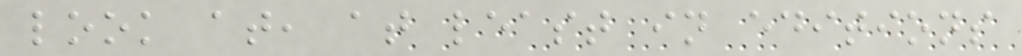look at, at least in editions
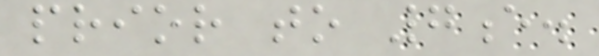prior to 7e.
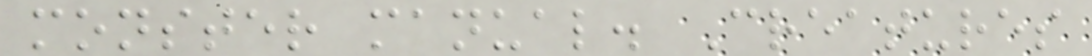monster manual. Creatures
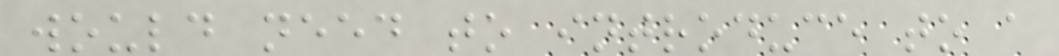would need to introduce to a
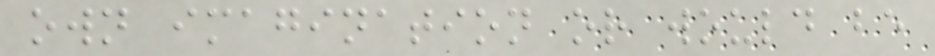own imagination or would be
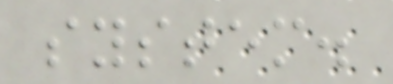system.
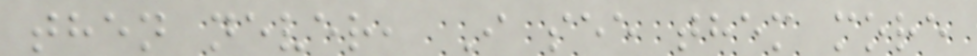then never, I see them more
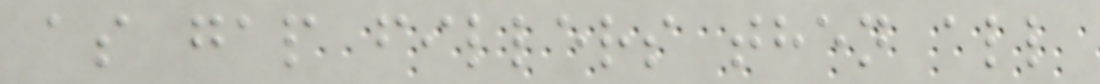as gap fillers then all
